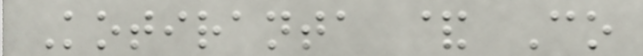Kotiranta & Co
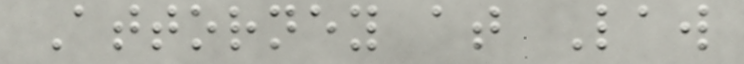Attorney at Law
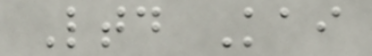Ltd Kai
